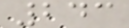243
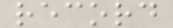record
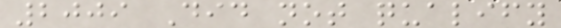2009 Did not qualify
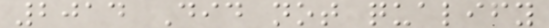2014 Did not qualify
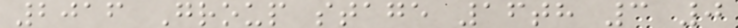2016 Group stage 16th 3 0
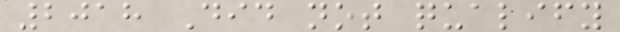2018 Did not qualify
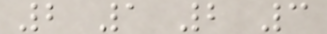2 1 2 3
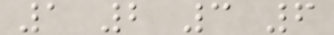1 2 3 6
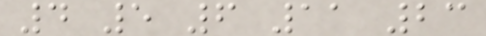4 5 6 11 23
